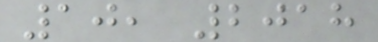10, 2018
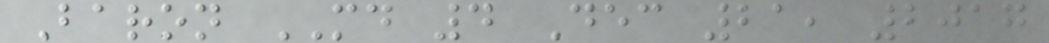Baron MD 4 Dec 21, 2017
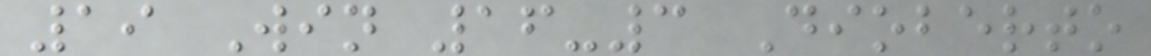19 Win 16-3 Dioberto
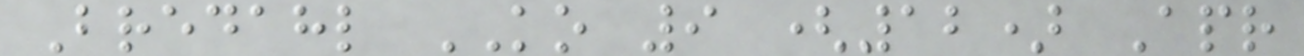Bredahl KO 9 (12) Apr
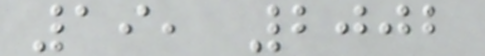19, 2002
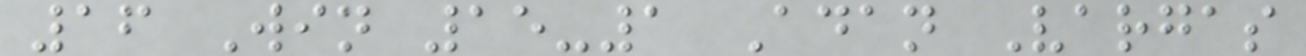16 Win 15-1 Adan Vargas
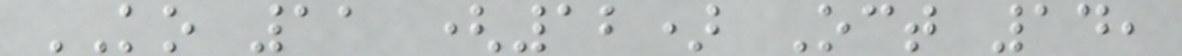KO 11 (12) Oct 14,
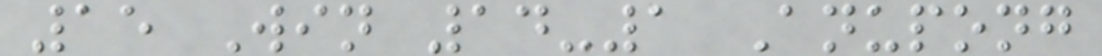15 Win 14-1 Anupong
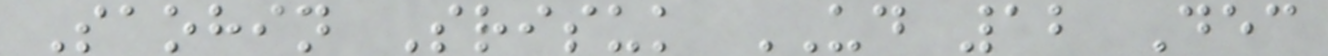Saohin Srisuk UD 12 Dec
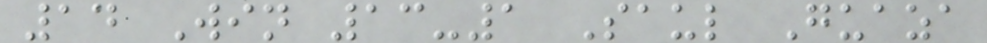14 Win 13-1 Saul Guaza
